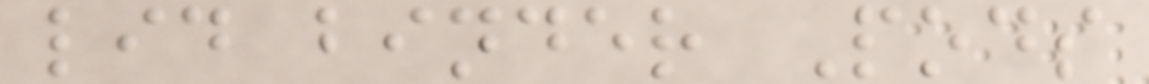lid binder Pods
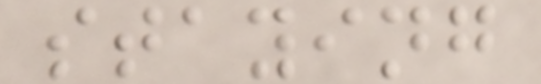staying
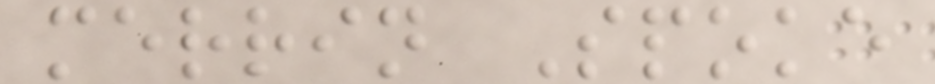merrin Spoke
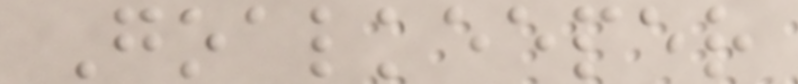Goalkeeper
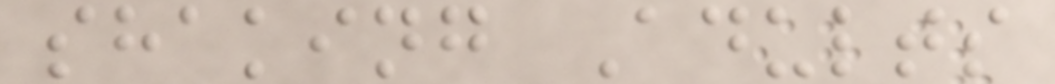shaking Adults
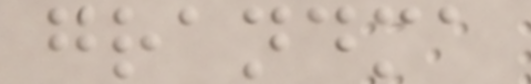grandma
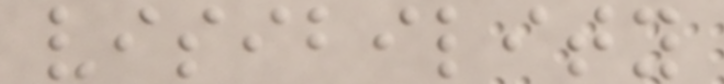visibility
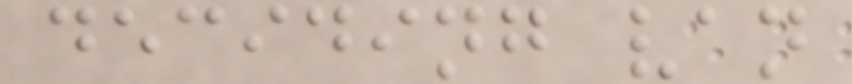deciding van
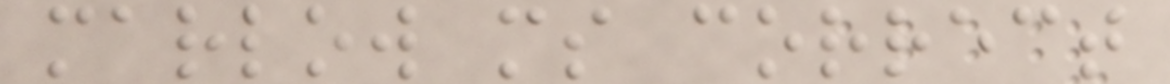marlow ms correct
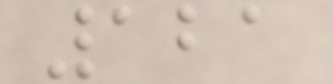121
